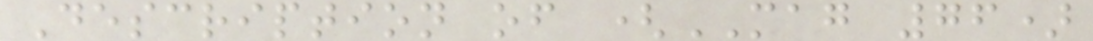Description of (MAG 76)
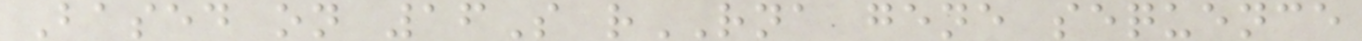Based on 16S rRNA gene sequence
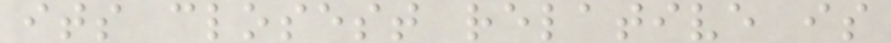its closest relative is
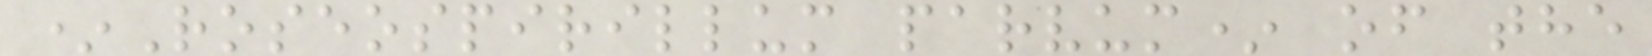*Roseospirillum parvum* of the
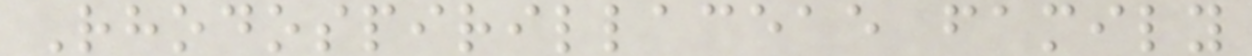Rhodospirillaceae family
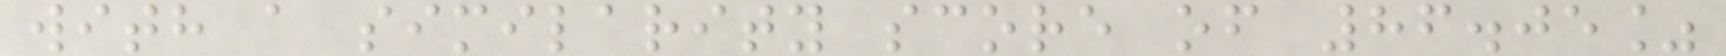with a similarity score of 86.05%
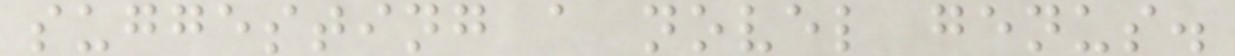suggesting a novel genus.
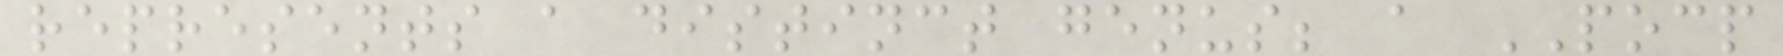represents a distinct genus; a POCP
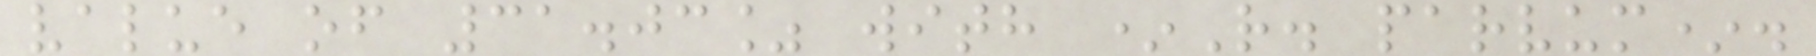value of 31.03% with *R. parvum*.
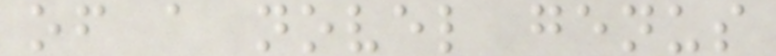of a novel genus
